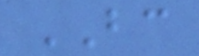BC
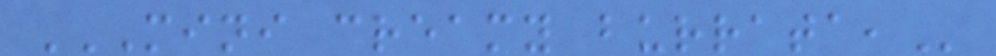MINI CREAMY BURRATA,
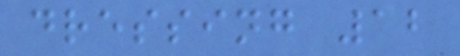dressing 12
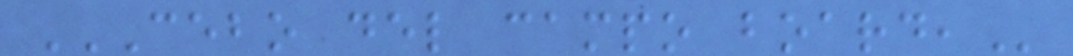CEBO DEL CAMPO BOARD,
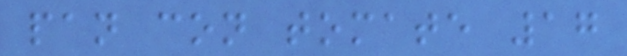pan con tomate 17
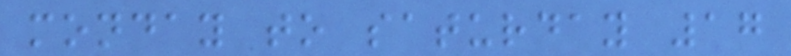monday to saturday 17
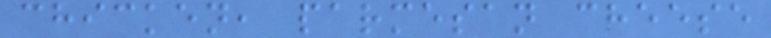chicken, parmesan cheese
